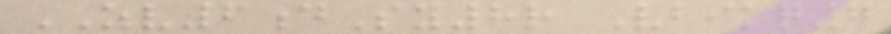ZV6dSy8r Vbikq7
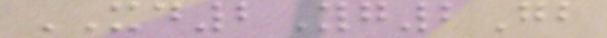XD2Yg2Gb
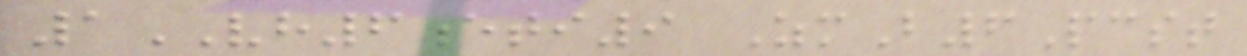1VH6eti9 ZmB6Pcst
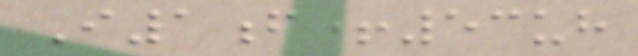I1f+53uh
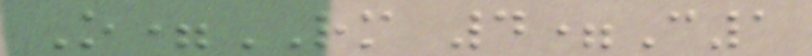O=RM 4=C1
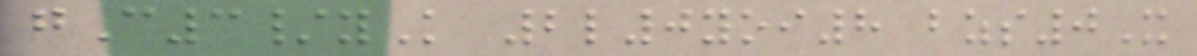gC3/yK 2l0yoi8 bzs0X
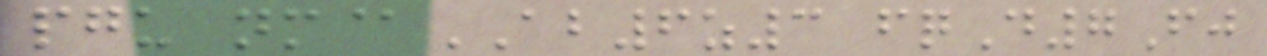pgu nm@AB6z3 fqD7Fj
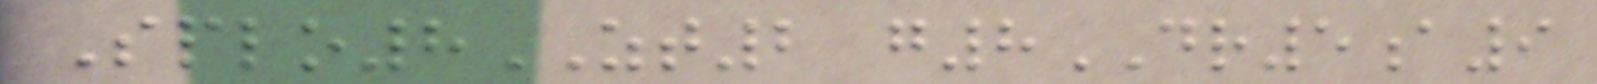Splo8ZT2 g8DR5a9
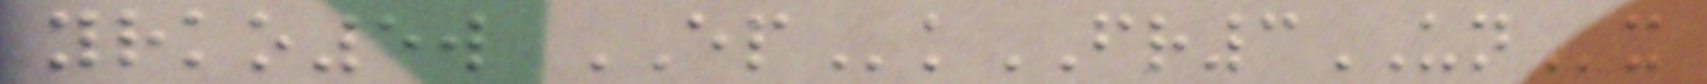yrko5w EPkFR3UNx
